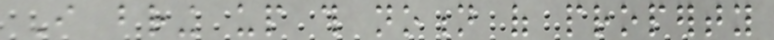I bring up this notion of property
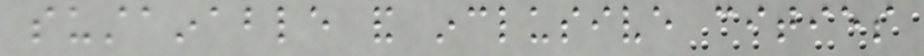sustainable and inclusive cities
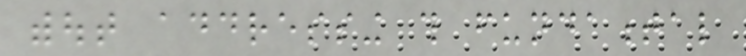without addressing this fundamental
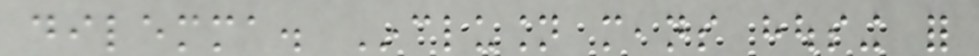dilemma. Inclusion means housing for
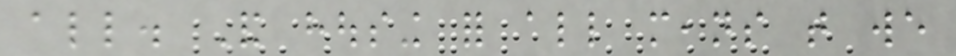all. And housing for all means that we
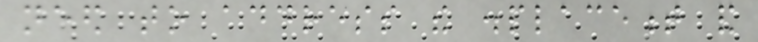need to address the displacement and
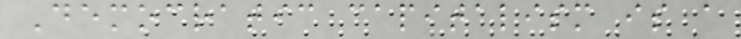Democratic capitalism is a
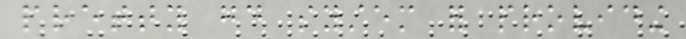pretty good system for providing
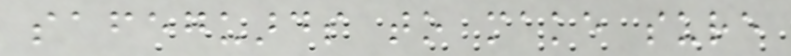safeguards to make sure
